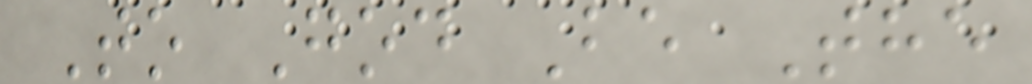To God Be The
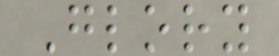Glory
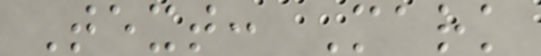Text: Mark
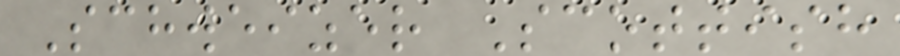Schweizer Scottish
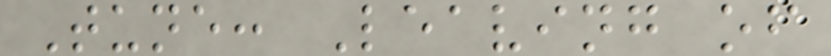Tune: Leaving of
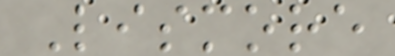Lismore
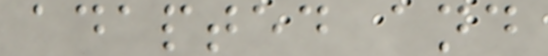adapted and
